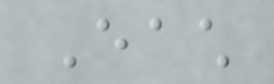Each
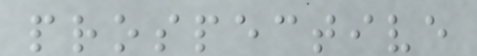prospective
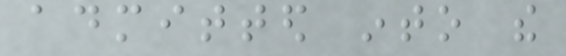admitted into the
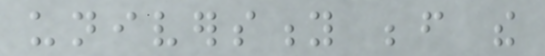university before the
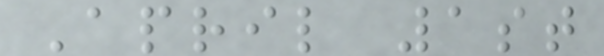April 1st
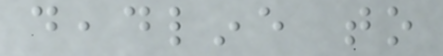deadline to
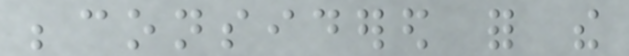beconsidered for the
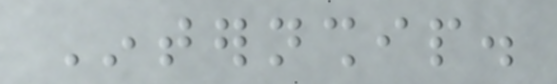Internship.
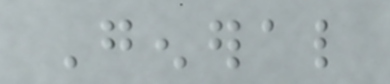General
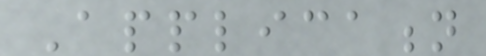Application
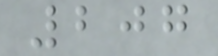207
